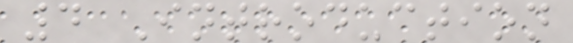4 Introduction
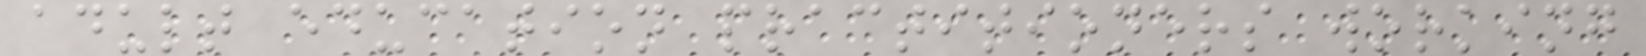adult education practitioners working
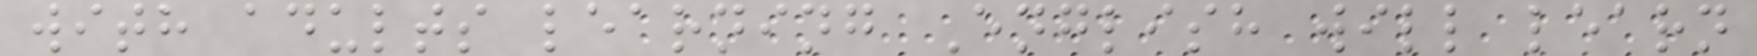with adults learning English will learn
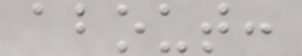about:
